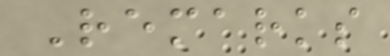Remarks
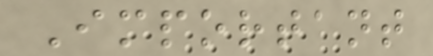Important
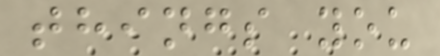things you
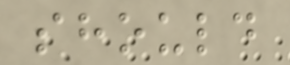should
